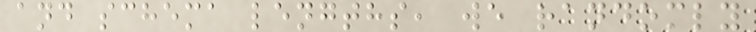and schema lengths, we randomly
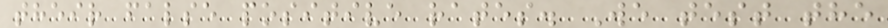their false positive rates. We test the
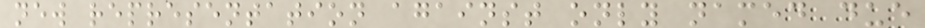new representation against only named due
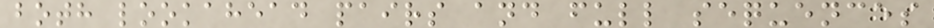both lookahead pairs and full sequences
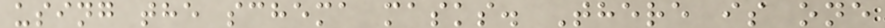using the schema masks. There is one
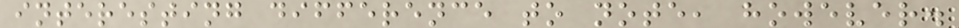interesting difference to note, however.
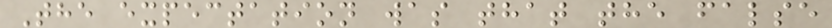The expectation was that the false
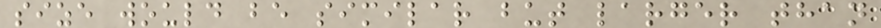size would be similar but larger than
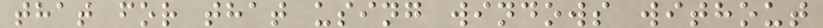that for that using windows without
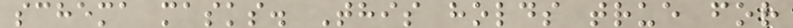schema masks. This holds true for
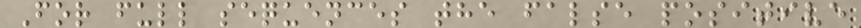For full sequences the false positive
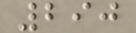290
